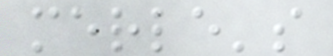merle's
